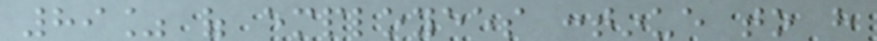89% of employees continue to have
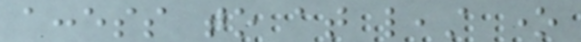access to at least one
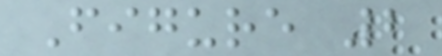Figure 2
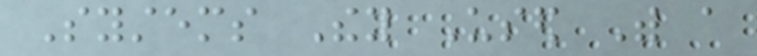Systems They Used With a
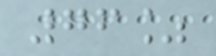76%
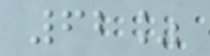62%
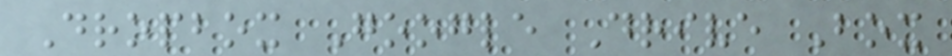Dropbox Google Drive Box
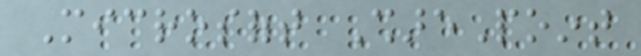Microsoft SharePoint
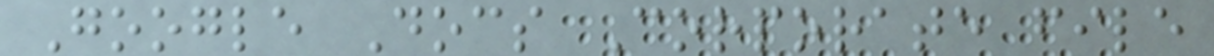Google Docs Corporate file
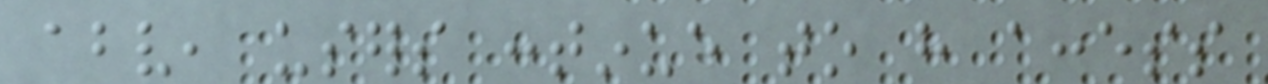above, users continue to have access
